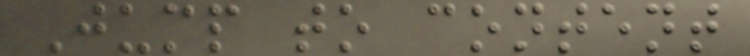Jump to content
